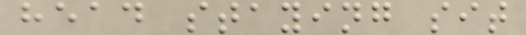head staying sit
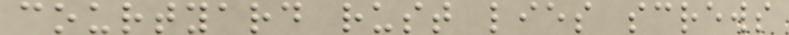courtyard rust lies screws
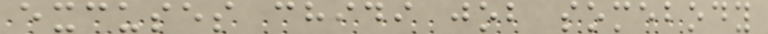excuses chidi job somebody
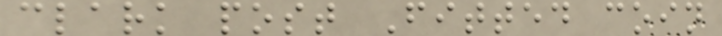clark post Fitted coin
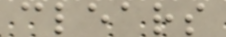clears
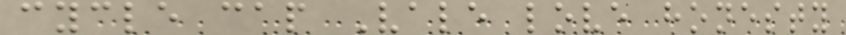cycle cap Vale love honesty
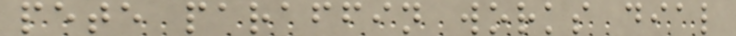pete paraffin works dial
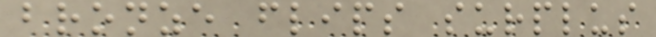bronze flips surplus
